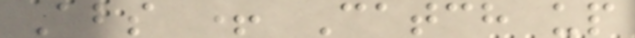Abs + Catch up
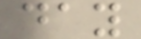day
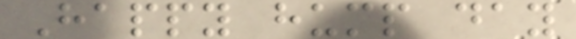Happy hump day
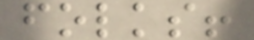folks!
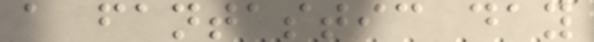a fantastic day
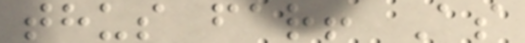thus far! As
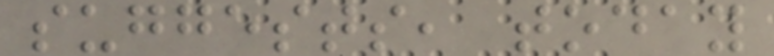suggests, today
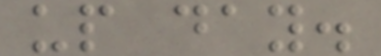up day.
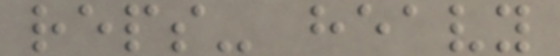reps- heavy
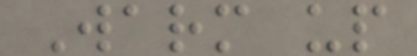Warm up
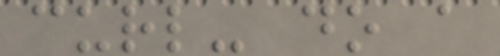curl- do a
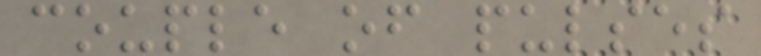couple of pulses
